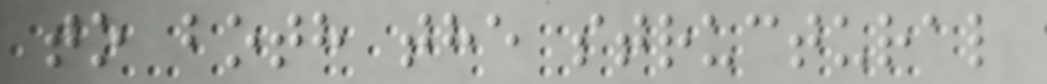to both the structural
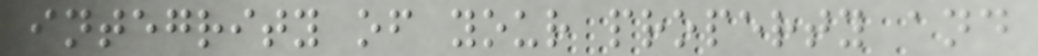integrity of your property and
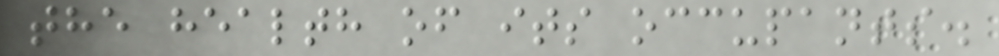the health of its occupants.
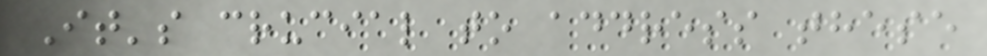It's crucial to address these
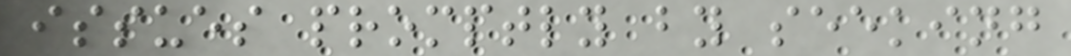issues promptly by seeking
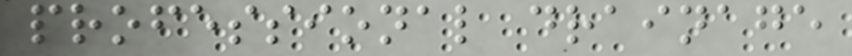professional drainage
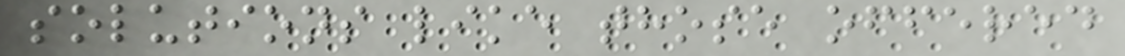solutions like those offered
